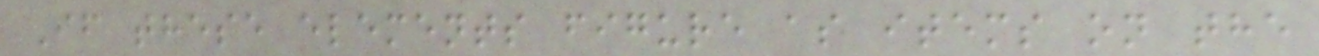If these elements figure as items on the
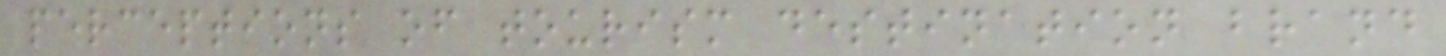perceptions of tourism destination brand
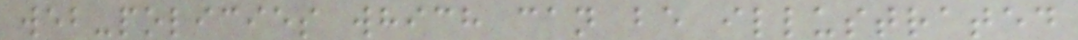web-policies which can be illustrated
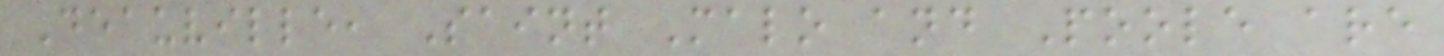Deauville, Saint Malo and Poole are
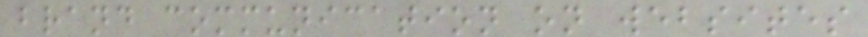brand communication on websites
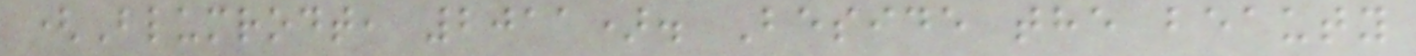(Blumrodt, 2011). Beside the beauty
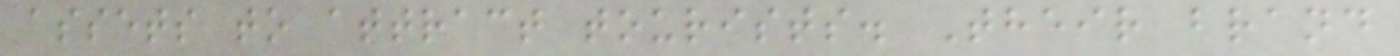assets to attract tourists. Their brand
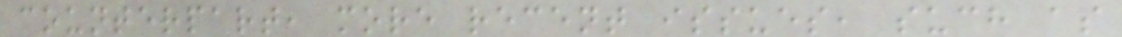counterpart, more recent issues, such as
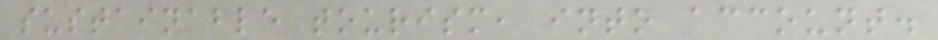sustainable tourism, into account.
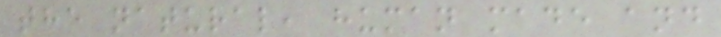the natural, human made and
